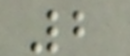2
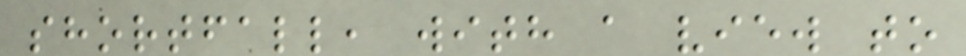shortfall, with a view to
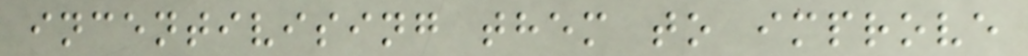incentivising them to improve
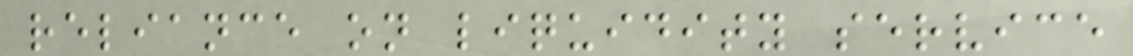reliance on liquidity service
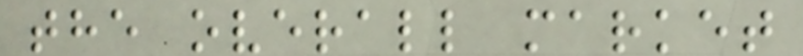the overall market
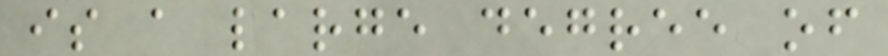is a large degree of
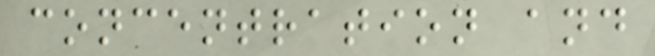concentration and
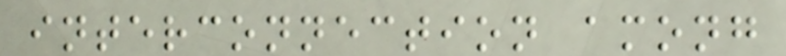interconnection among
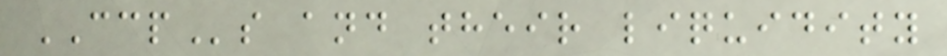CCPs and their liquidity
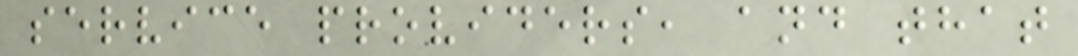service providers, and that
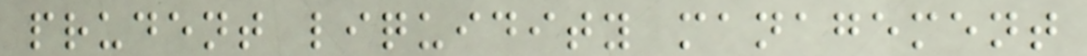prudent liquidity management
